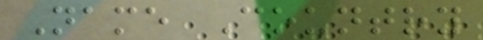Name Country
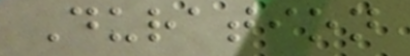Duration
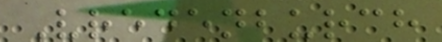Vredenburch
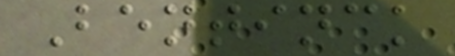Bentinck
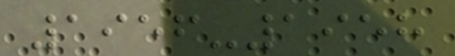1956-1958
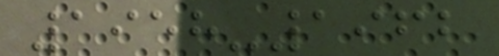1958-1962
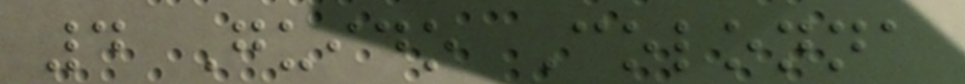4 Guido Colonna
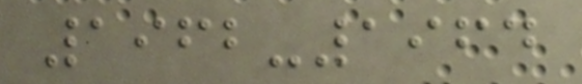1962-1964
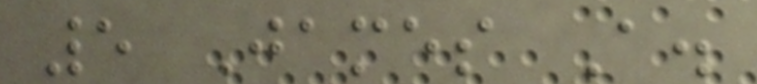5 James A.
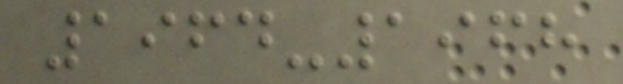1964-1968
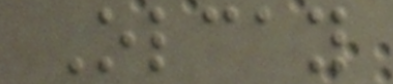Olcay
